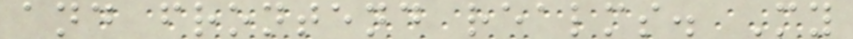and frontend realms. My
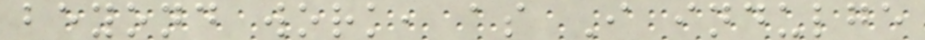beyond work, as I indulge
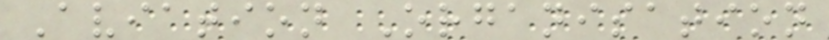Aviation Organisation
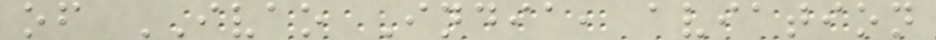of IVAO India, aviation
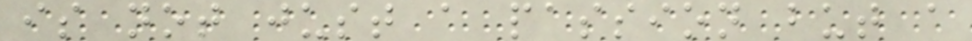is not just a passion but a
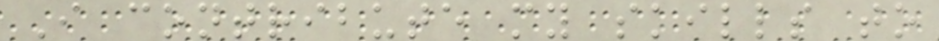I contribute my skills to
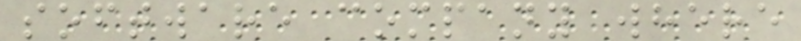software company where
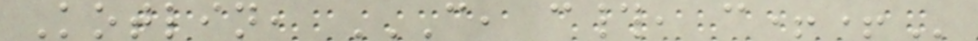Kotlin, C, C#, C++
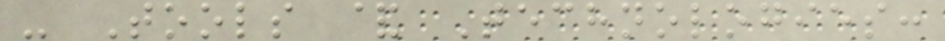- Tools & Technologies:
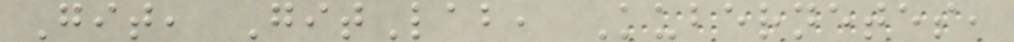Git, GitLab, Kubernetes,
